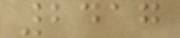2417
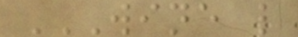WINE L
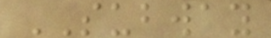SUBWAY
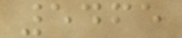5465
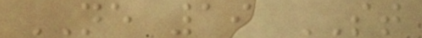NE 19 ST
